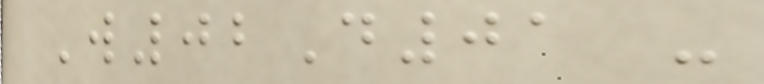W02D01 -
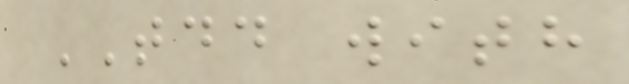TDD with
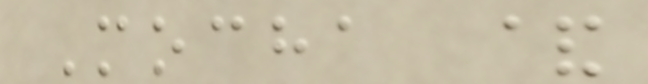Mocha &
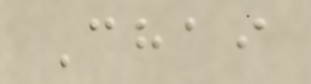Chai
